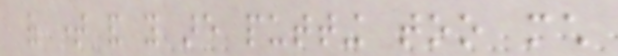of time and you are putting too much
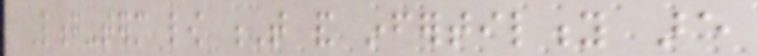Long-term low T and infertility are
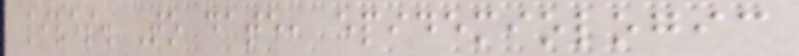lives. To date, epidemiologic
